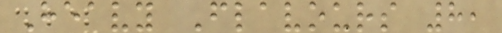Heavy Flavours 8,
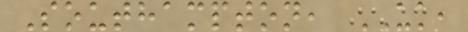Southampton, UK,
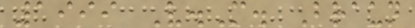1999 V.M. Braun
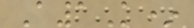A1K*
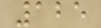125
